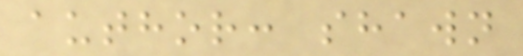author: shawn
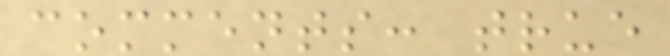comments: true
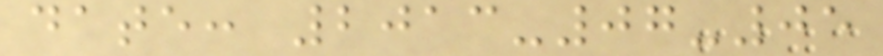date: 2013-07-05
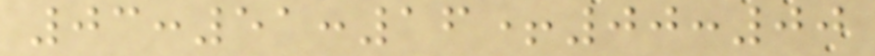03:51:16+00:00
